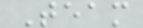Team
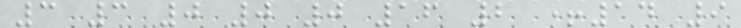3 3 0 0 0 16 2 +14 9
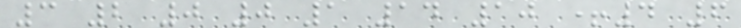3 2 0 0 1 14 10 +4 6
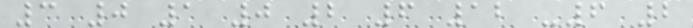3 0 1 0 2 6 12 -6 2
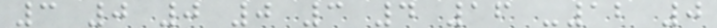3 0 0 0 3 4 16 -12 0
